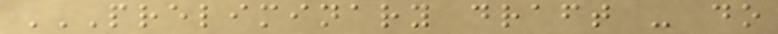PRELIMINARY DRAFT - DO
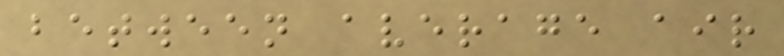between average air
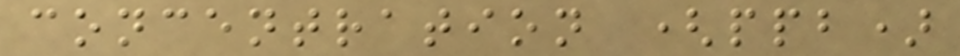concentration (ppb)
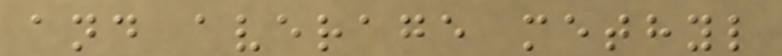and average methyl
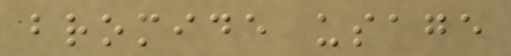bromide usage
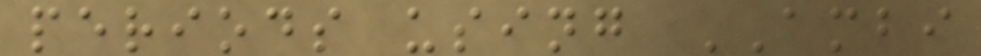periods using AMBI
